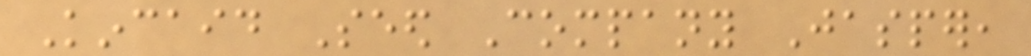Kincaid Seed Company Jasper,
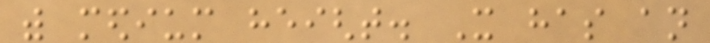with medium height. It has an
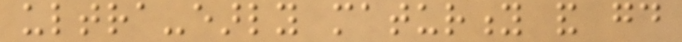ultra-early maturity and good
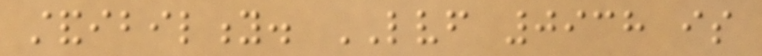standibility. LVF 0938 is
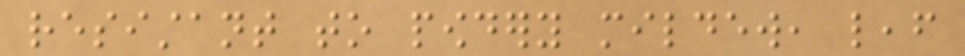resistant to powdery mildew, leaf
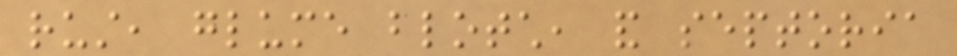rust, glume blotch, and septoria
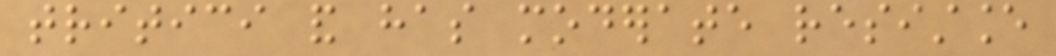tritici and has moderate resistance
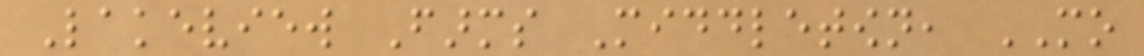Lakeview Farms Middletown, MO
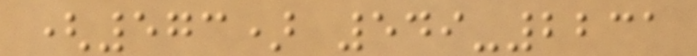(573) 549-2231
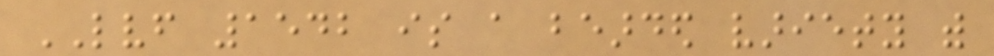LVF 1542 is a bearded variety with
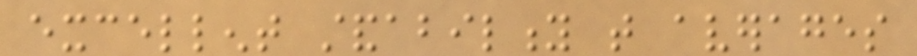excellent standability that averages
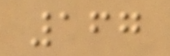167
